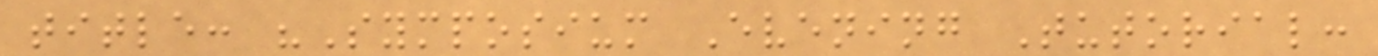title: "Symposium Evening Tutorial:
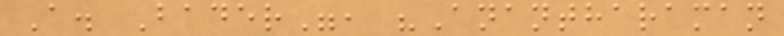A. Bader", "Anantharaman
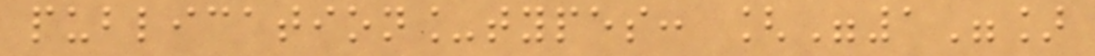publication_types: ["1"]
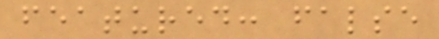featured: false
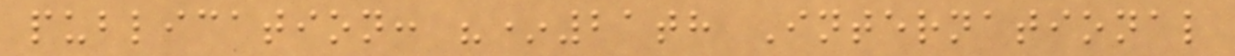publication: "*21th International
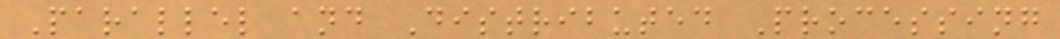Parallel and Distributed Processing
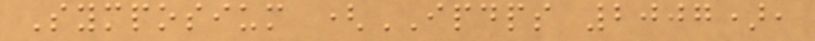Symposium (IPDPS 2007),
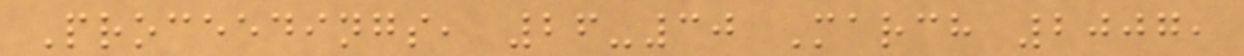Proceedings, 26-30 March 2007,
